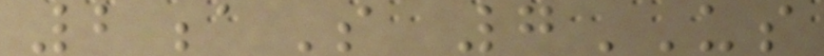2aS 7US
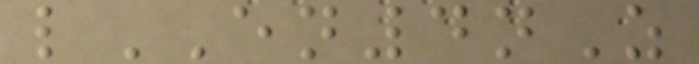lEN4nZ
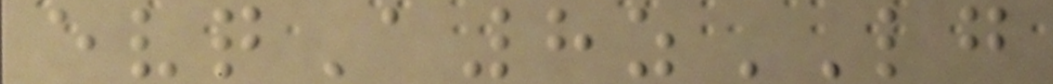evqA8zLG
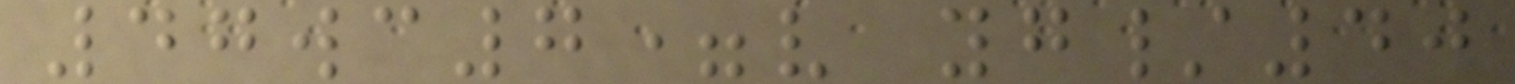47wc7=v yg/40
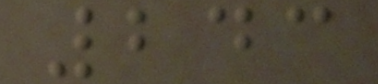243
